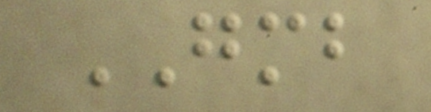GMB
